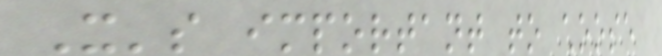It's important to choose
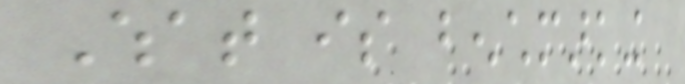What is benchmarking
